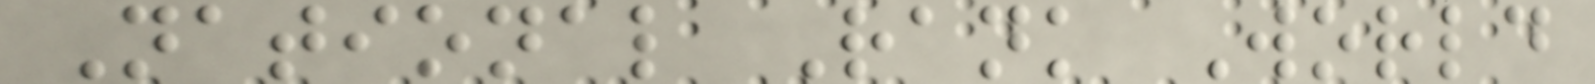National Rank World
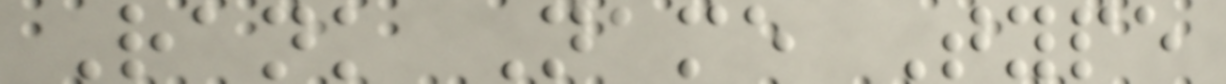Rank Name Type
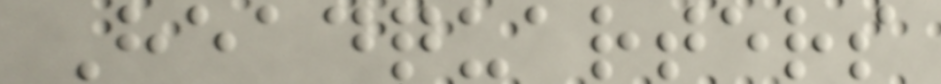Headquarters
